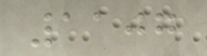1107
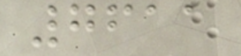7611
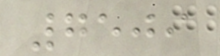7509
